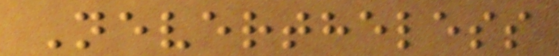Nevertheless
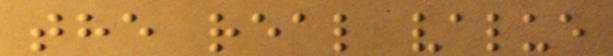the real value
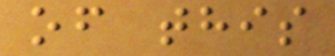of this
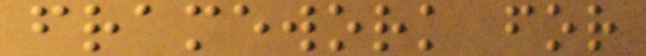framework for
